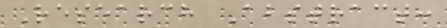Research Abstract:
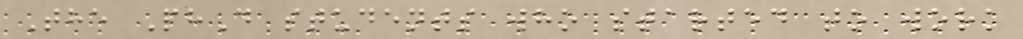The PhD students who started to work
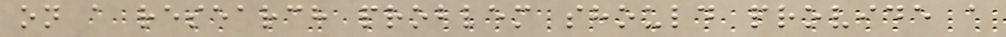on a research problem should provide a
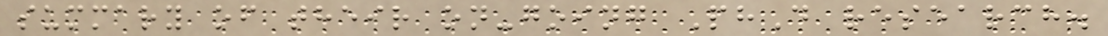summary of their on-going PhD research.
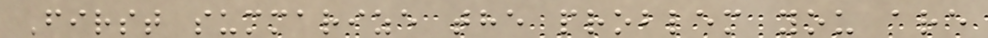First summarize the problem you are
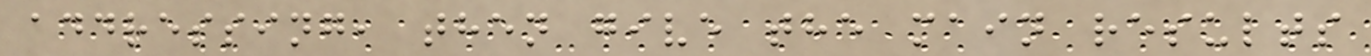addressing, then give the main results
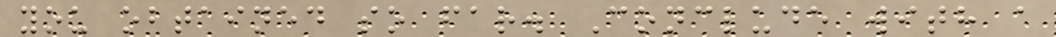you obtained so far. Conclude with a
